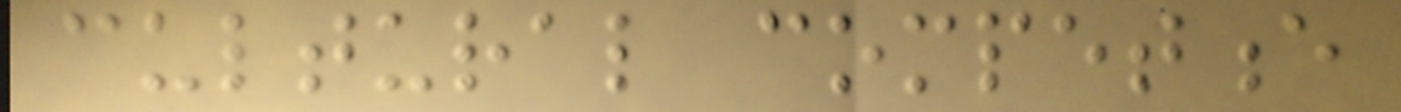cultural competence
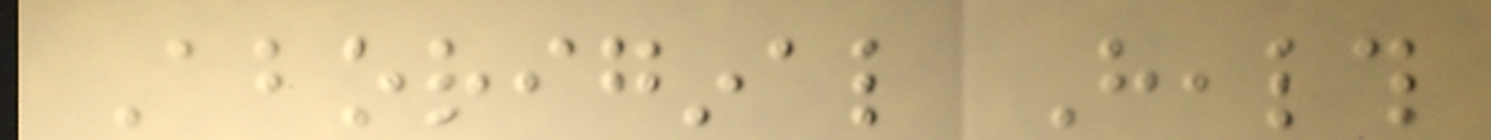Aboriginal Health
